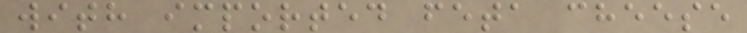with imported feta cheese
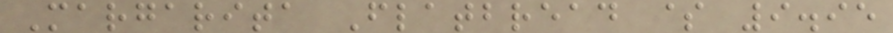Margarita Flatbread $ 9.95
